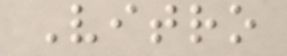Vitro
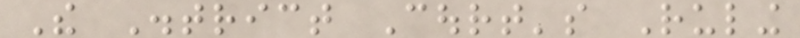The District Court's Ruling
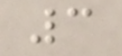3
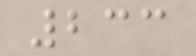233
